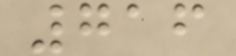716
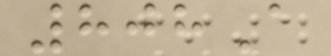808A
